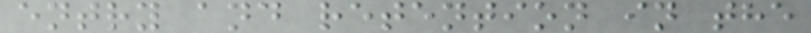entry and retention in the
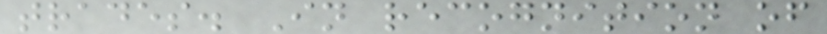trades. In recognition of
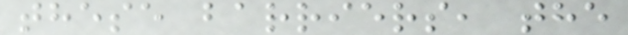these barriers, the
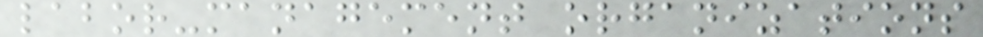labor-management organizations
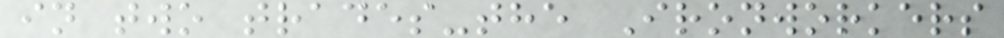in two trades-the Ironworkers
